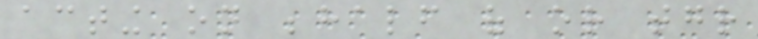acting on behalf of or together
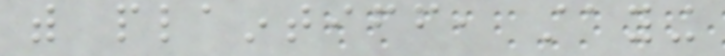with plaintiff, staying
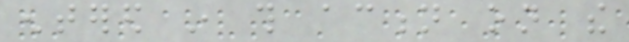entered in this action on the
